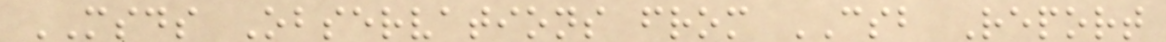MSDS Observations from CSB Report
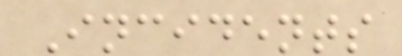Incidents
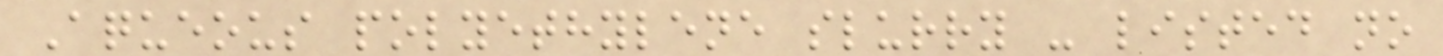Aqueous polyethylene slurry - listed no
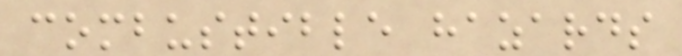combustible hazards
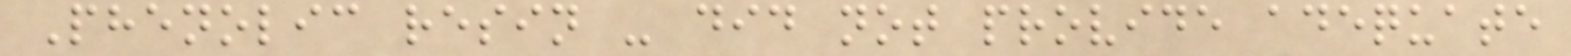Phenolic resin - did not provide adequate
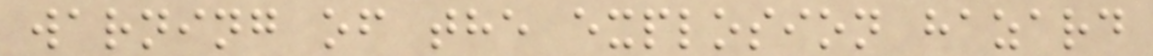warning of the explosion hazard
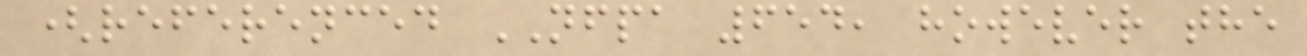(referenced NFPA 654, however the
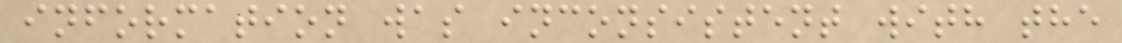information was inconsistent with the
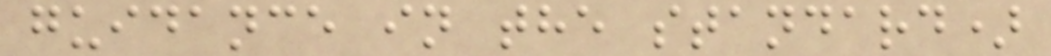guidance in the standard)
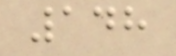148
